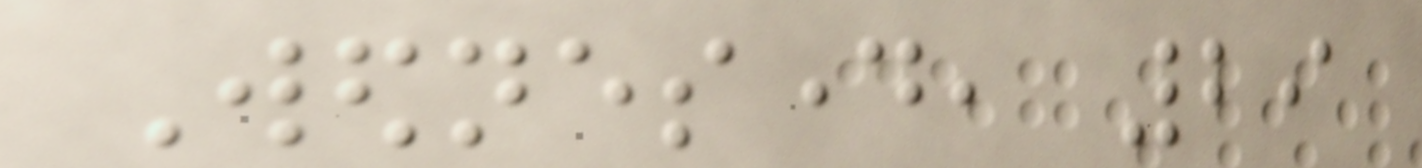Wednesday, 29
